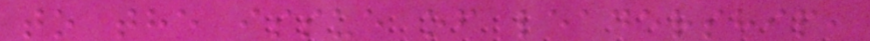to the issue of leadership,
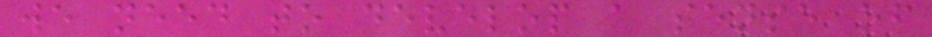we need to develop a sense of
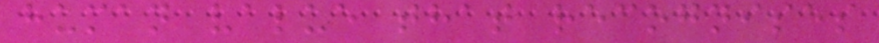human value that recognises
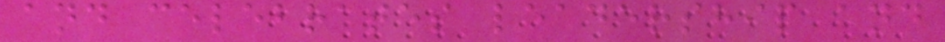and celebrates leadership and
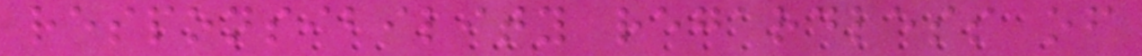responsibility regardless of
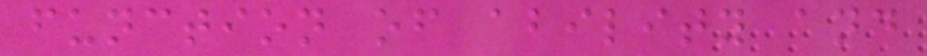function of ability and
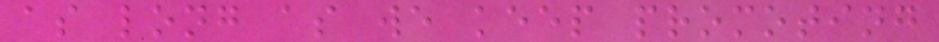as long as we keep promoting
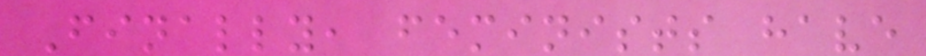Finally, feminists have
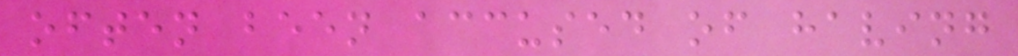often been accused of having
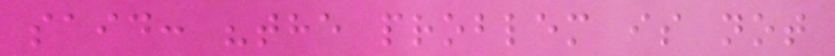said: "the problem is not
